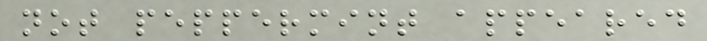not peppermint appeared
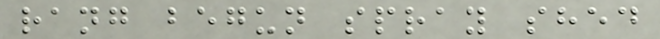rang begun spray shed
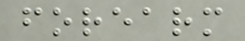forearm
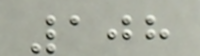108
